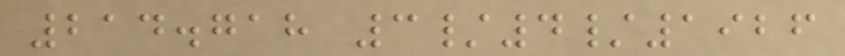214.718 3/4/1926
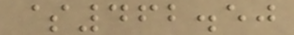$462.50
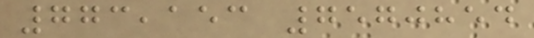773,153 7570854
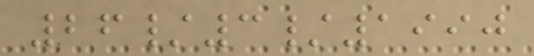26/3/1990
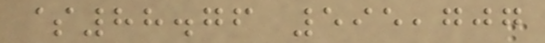$88.76 595,707
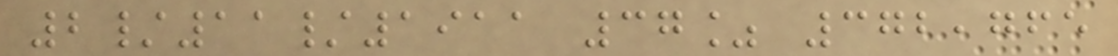2/11/1911 37% 372,765
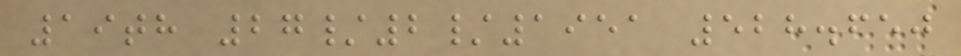19th 27/2/1951 528.650
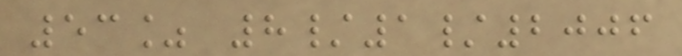53% 8/1/2006
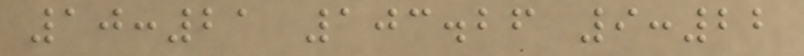10:21 103.26 9:22
